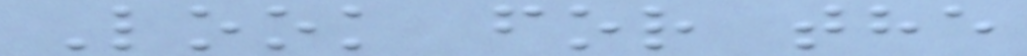Look for the
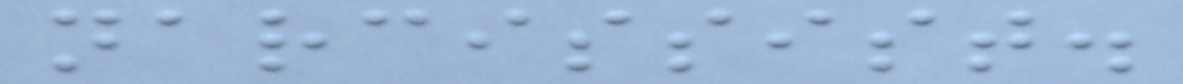narcissist.
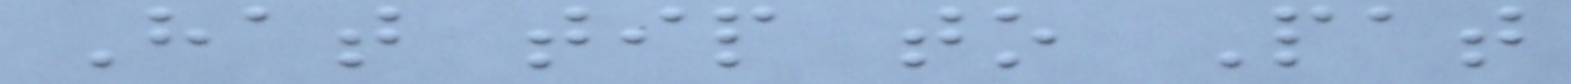Hat tip to Pat
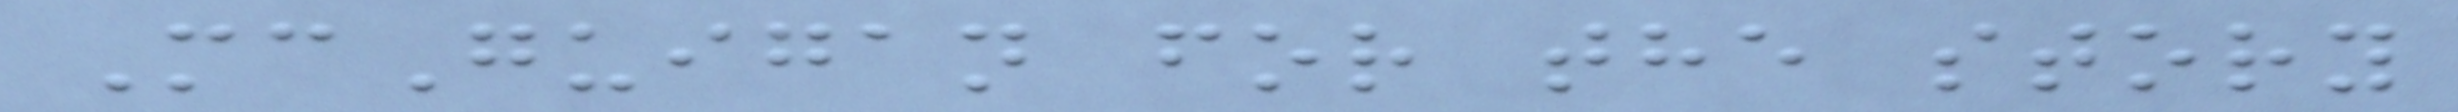McGuigan for the story
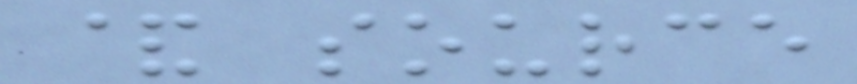& source
